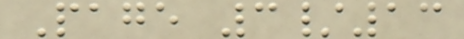Page 3/13
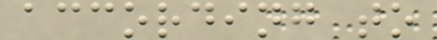according to
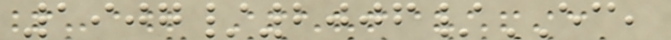1907/2006/EC,
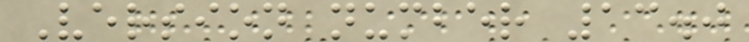Version number 13.0
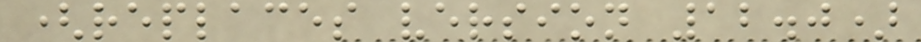(replaces version 12.0)
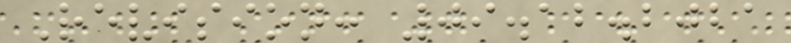Revision: 09.12.2021
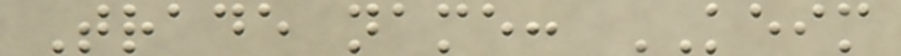Trade name: KEIM
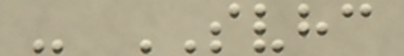- SVHC
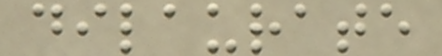dilaurate
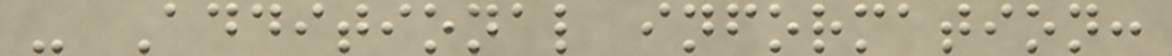- Additional information:
